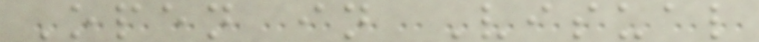Open in Visual
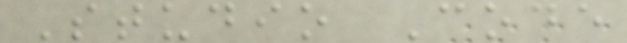Studio Code
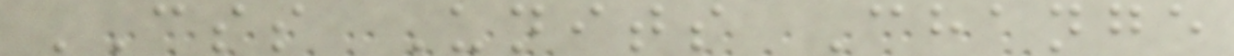CSS Units Change
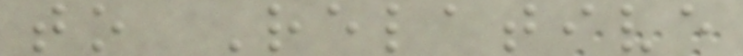to Relative
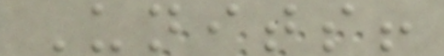Units!
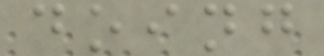doing
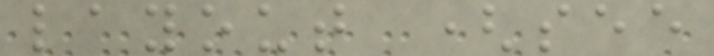layout (see
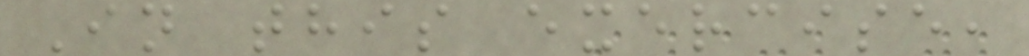In this exercise,
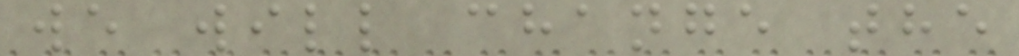we will change the
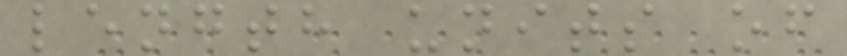length units of
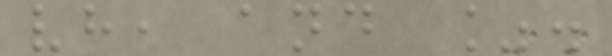vh, and %.
